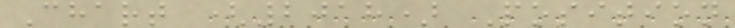Chart (2018) Position
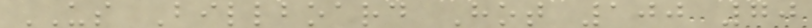US Billboard Hot 100 70
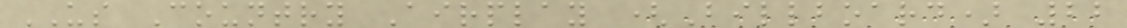US Country Airplay (Billboard) 22
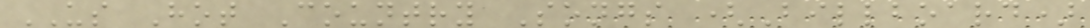US Hot Country Songs (Billboard)
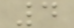4
